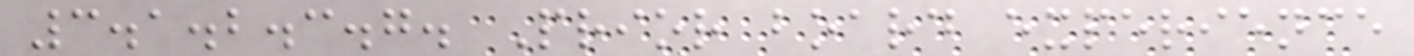3.1.2.3.7. Prior board experience
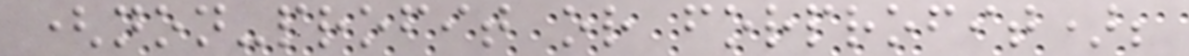(non-profit or forprofit);
